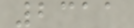2311
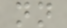nn
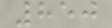850
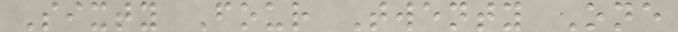Sixty Four Twenty One
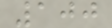100
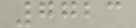7723
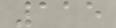115
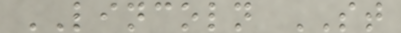LINCOLN ST
